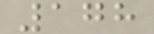178
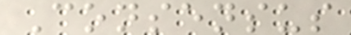Consensus
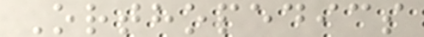Orthopedics
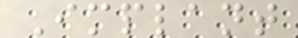Implant
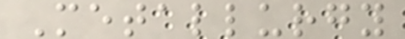Metallurgy
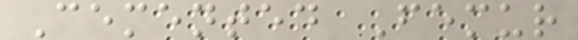Cemented Femur
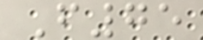F75
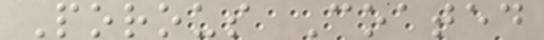Porous Coated
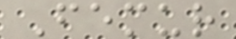Femur
